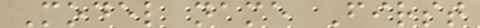Model name First
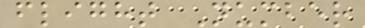flight Number
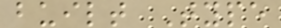built Type
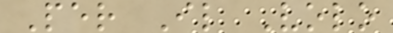Per Il Volo
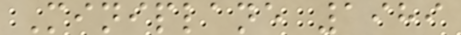Miniplane 1989
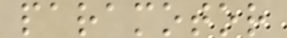paramotor
